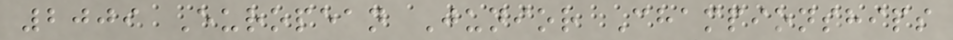2009 European Junior Championships
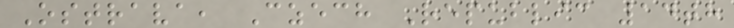Ostrava, Czech Republic 14th
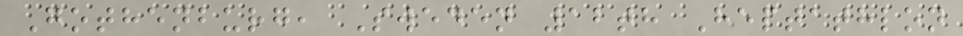Gothenburg, Sweden 12th Heptathlon
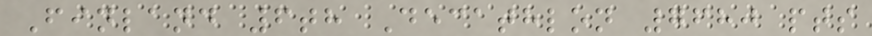Finland 6th Decathlon 7680 pts
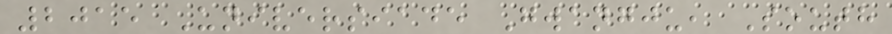2015 Universiade Gwangju, South
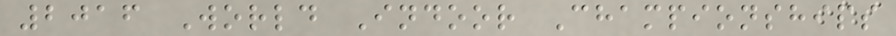2016 World Indoor Championships
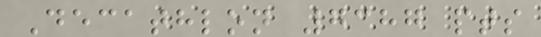Decathlon 7387 pts
